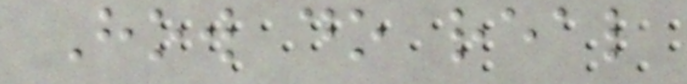How do real
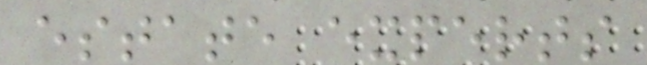estate experts
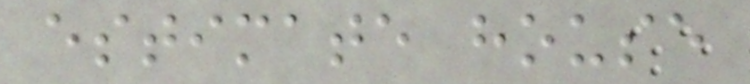estimate house
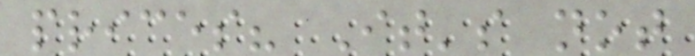prices? It's not
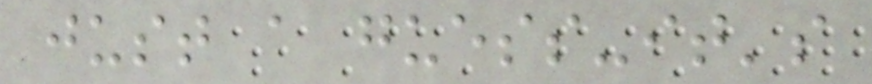just a guess-it's
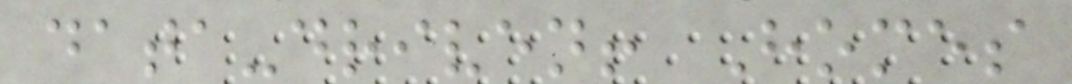data-driven! Homes
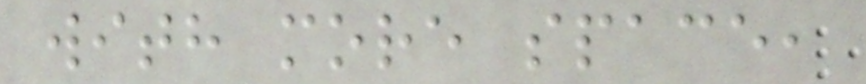with more space,
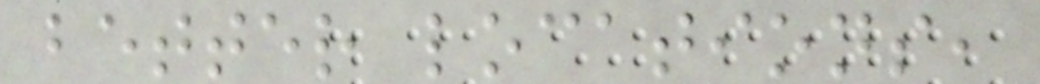better locations,
